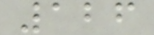126
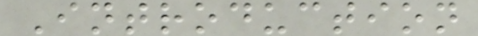Introduction
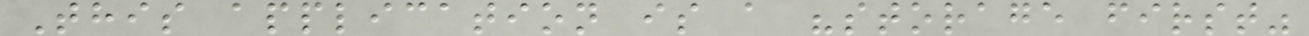This application is a "storage first"
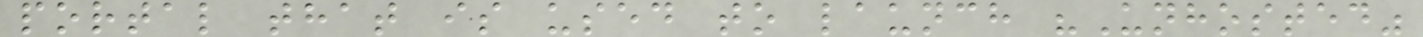portal that is used to launch "Unhosted"
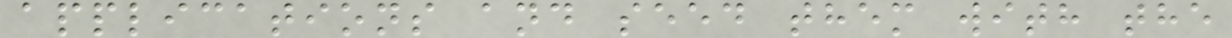applications and seed them with the
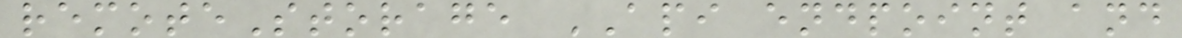remoteStorage API endpoint and
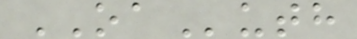OAuth
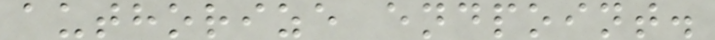authorize endpoint.
